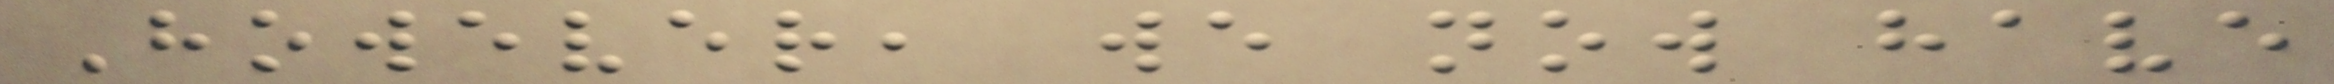However, we now have
